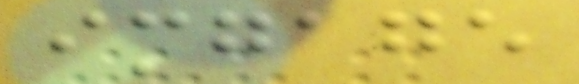imgage
